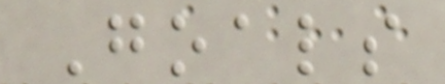Goals
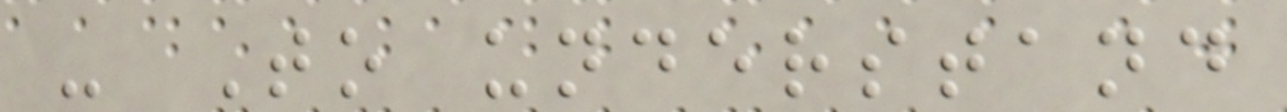- To understand
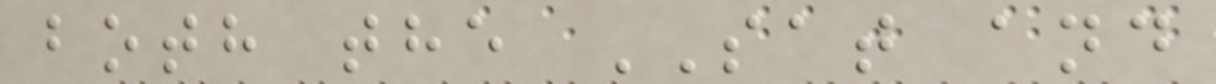both the SAT and
